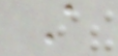A
